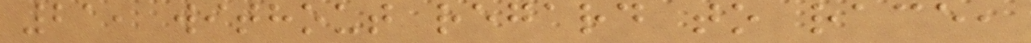21, without regard to race,
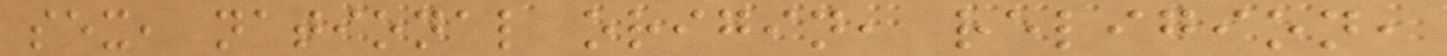sex, national origin, religion,
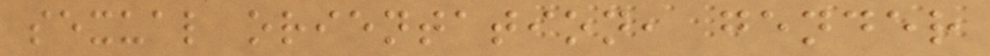sexual orientation, gender
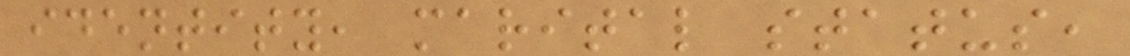identity, marital status,
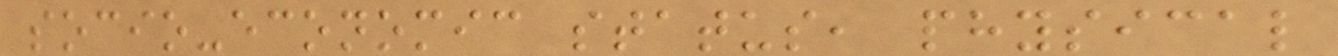socio-economic status, physical
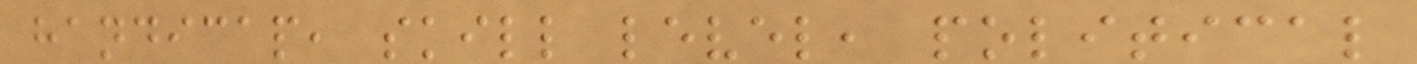handicap, skill level, political
